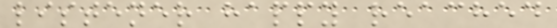listener happy reached
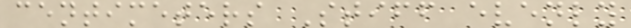centimeters Stiff evenly
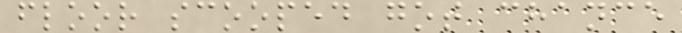floor scooped got chance
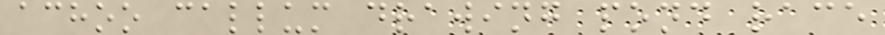achoo callum drawing pond race
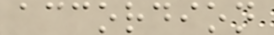accordion
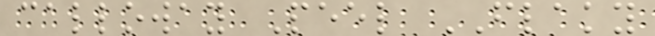calloway Peel FLAKY
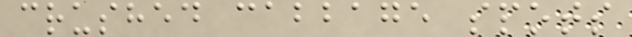crushed cabbage spots
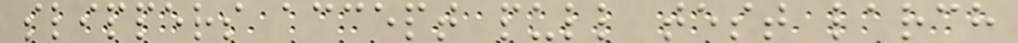slippers accept pull test larch
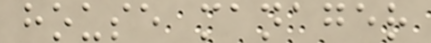house manager
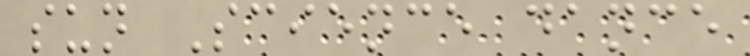sun Science dance
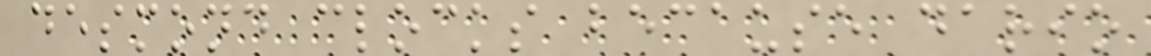desmond clocks because dario
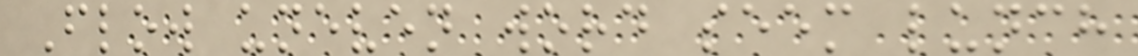Flow uneven word seem lunch
